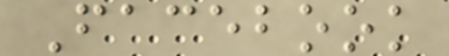Facebook
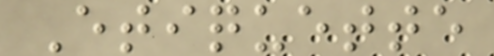Etiquette
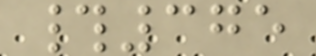#375
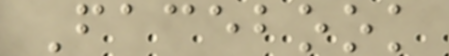Facebook
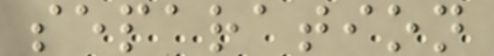separation
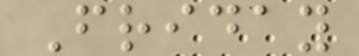Friday
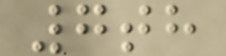7th
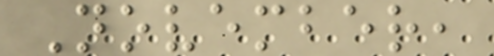November,
